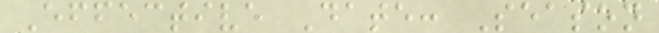Effective Date: Season
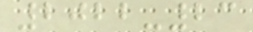2022-23
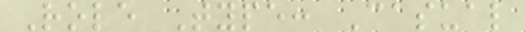Role Type: Casual
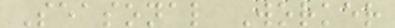Seasonal Worker
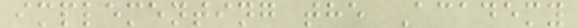implementing the Academy
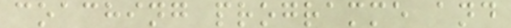coaching programme and
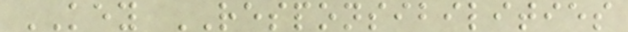KEY RESPONSIBILITIES
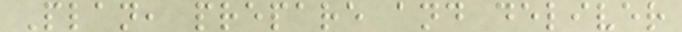Plan, prepare and deliver
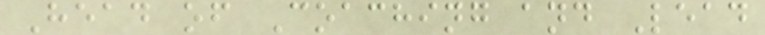Head of Coaching and Lead
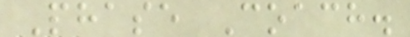Phase Coach.
